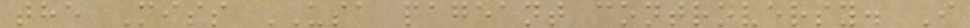the Miss USA pageant controversy. I
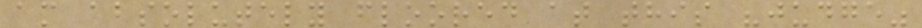am absolutely floored at this "judge"
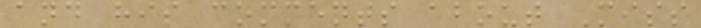and his comments about Miss
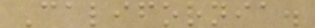California.
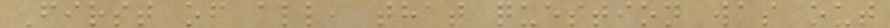First of all, that question was out
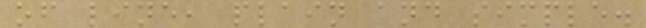of line, plain and simple.
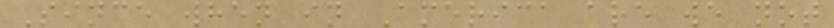Since when in America are we not
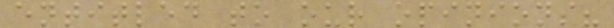entitled to our opinions?
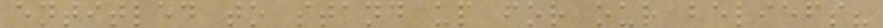entitled to stand up for our beliefs?
